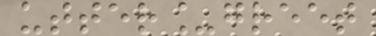utter_greet
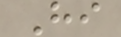Hi
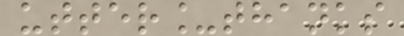utter_thanks
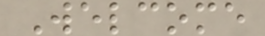Welcome
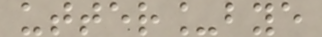utter_bye
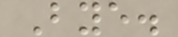Bye.
